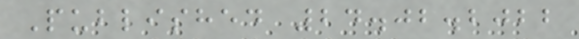Published 24.02.2022
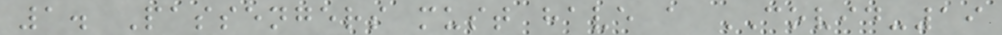1. Passengers must have a COVID-19
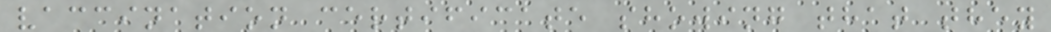vaccination certificate showing that they
